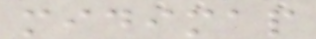midimap
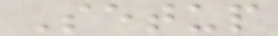Setup
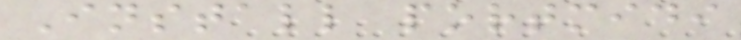Install portmidi
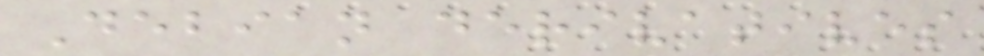Debian derivatives
